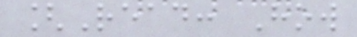[Read: How
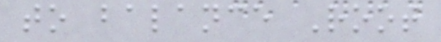to balance Root
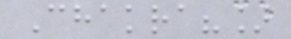Chakra?]
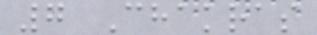7 Chakras
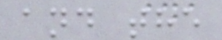and the
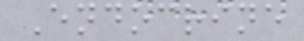Endocrine
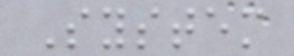System
